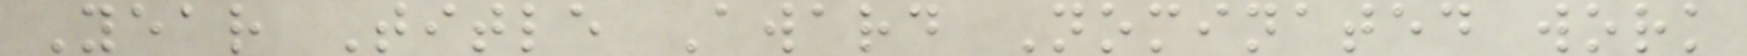Year Title Award Nominated work
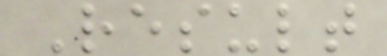Result
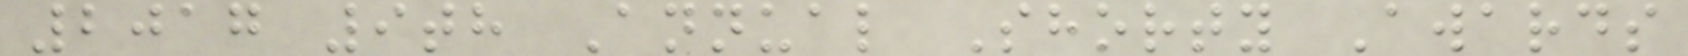2017 9th Annual Shorty Awards
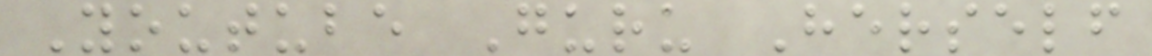Youtube Guru Herself
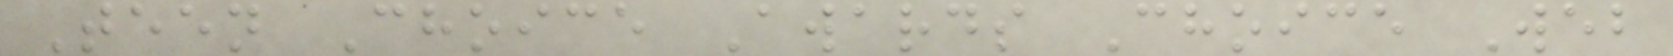Teen Choice Awards Choice Web
